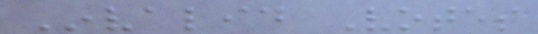Invalid Votes
